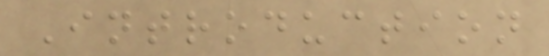Introduction
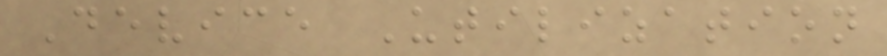Device Utilization
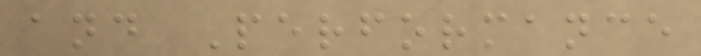and Performance
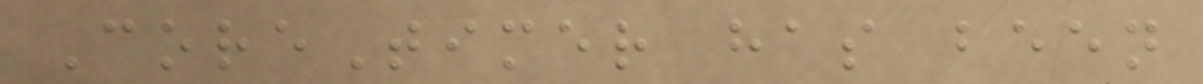CoreTimer has been
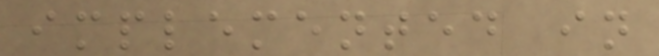implemented in
